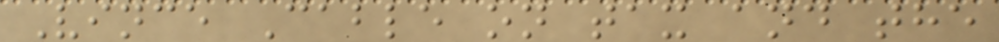Vince Cable on tax and the
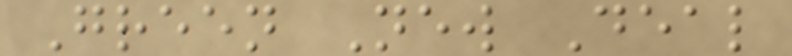Green New Deal
